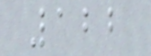122
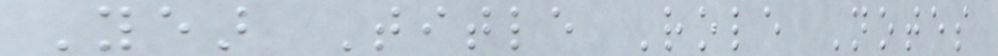Year Title Role Notes
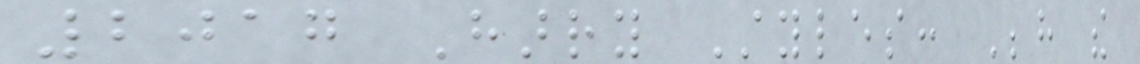2017 Harry Styles: Behind the
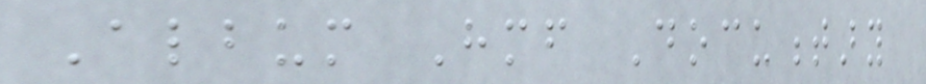Album Himself Documentary
